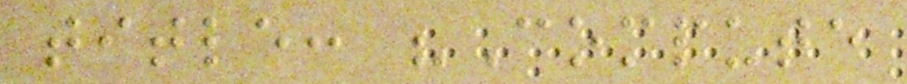title: "Compute
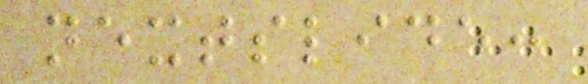nextslide:
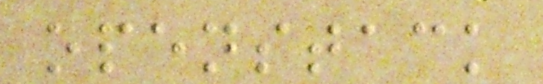openstack
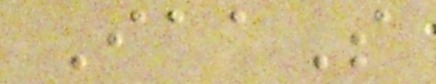IaaS
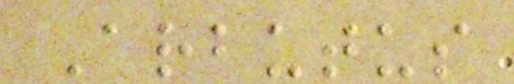Arbutus
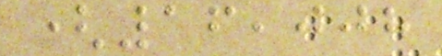(16,008
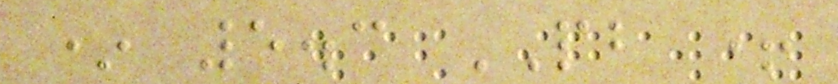* 5.3 PB +
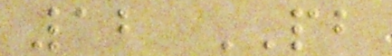12 PB
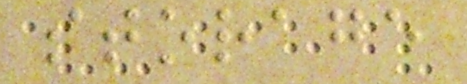storage
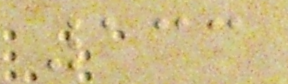133
